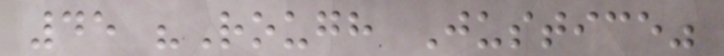45 "Rough Justice"
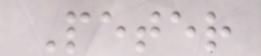Peter
